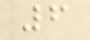6
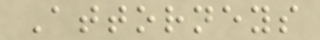Attorneys
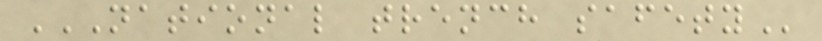NATIONAL TRENCH SAFETY
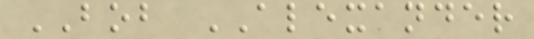BOB ALEXANDER
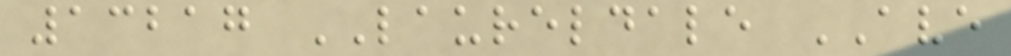13217 LAURELDALE AVE
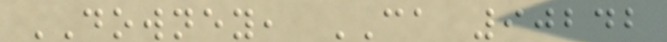DOWNEY, CA 90242
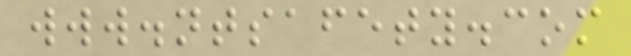www.ntsafety.com
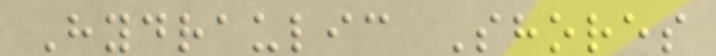Hydraulic Shores
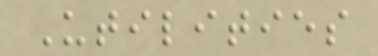Utilities
